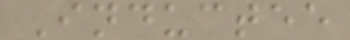Inductee
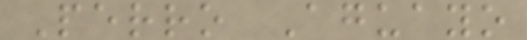Perro Aguayo
